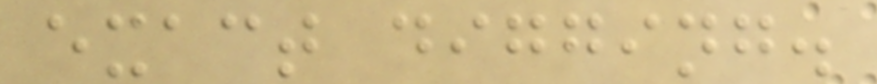exact digging.
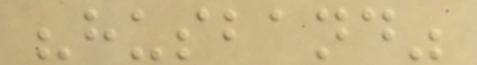"husband"
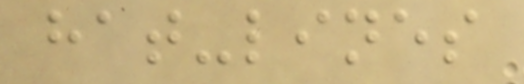hat-lines
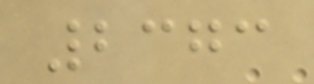2373
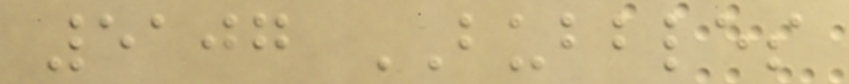5107 BUBBLES
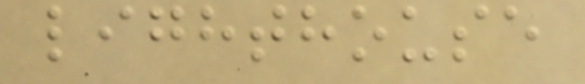lighthouse
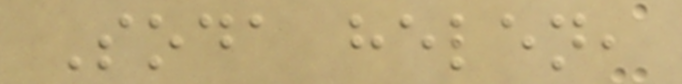Soda helen,
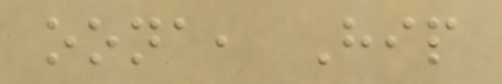oona, Hip
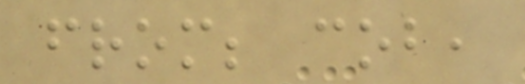from; cob,
